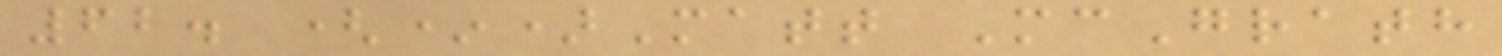62. (*)Matt McGrath
